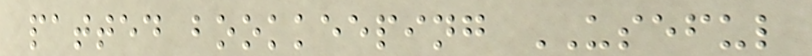patted bookkeeping USEFUL
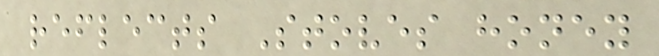reflects Stoves honey
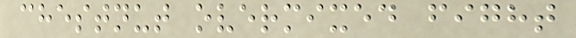chestnut overmixed fight
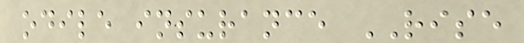odile insurance RISE
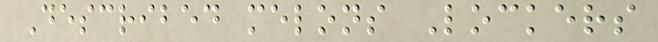Described melons Lockers
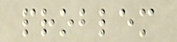problem
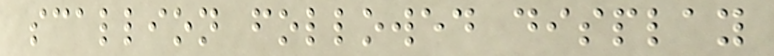scallion followed display
